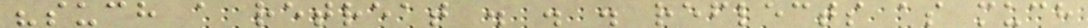"such a retreat . . . reflects as much
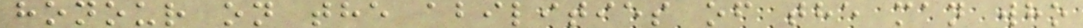honour on the abilities of the man who
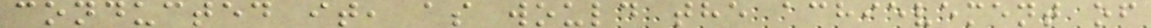conducted it, as would the achievement of
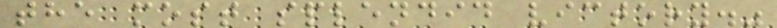the most splendid victory."
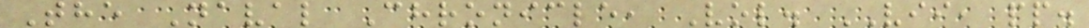The Naval Chronicle, Vol. VII, pp.
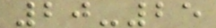20-25
